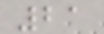21
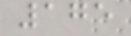175
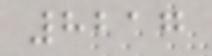8217
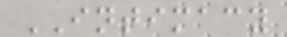INTIMACY
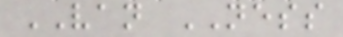VAN NESS
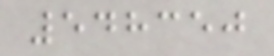548350
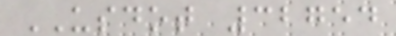USDOT 32754
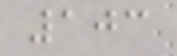103
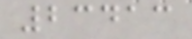23413
